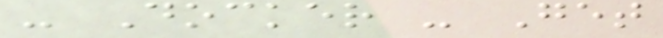- Docker - Get
